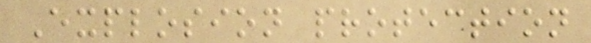Explosion protection
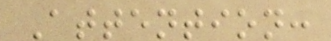Attention:
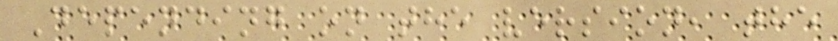Depending on the version, the
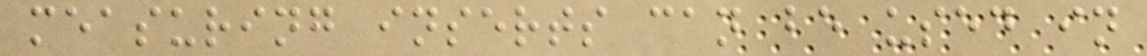measuring inserts can be used in
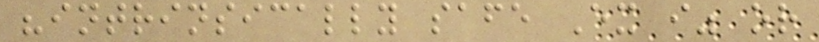"intrinsically safe Ex i" or
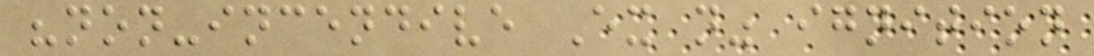"non-incendive Ex n" ignition
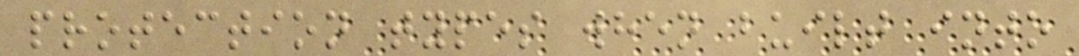protection types when built into
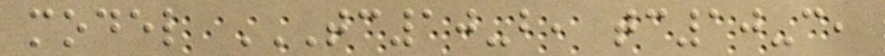model TC10-B, TC10-C,
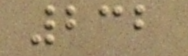232
